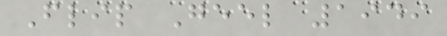Flip Geel 1949
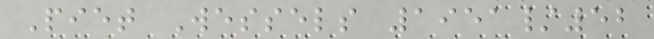Piet Wessels 1951/52
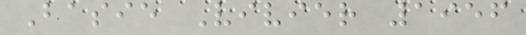Basie Vivier 1956
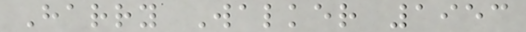Harry Walker 1953
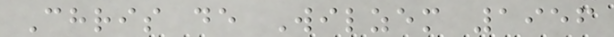Chris de Wilzem 1956
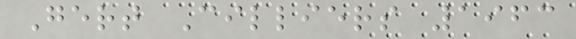Gert Cilliers 1963
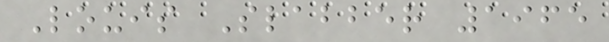Louis Slabber 1965
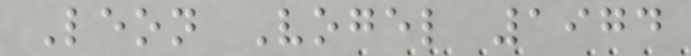Leon Vogel 1974
